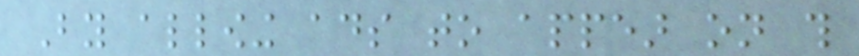By allowing ads to appear on this
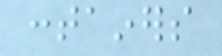containers
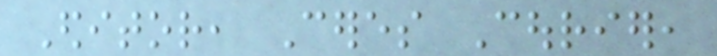Editor, Ceres Courier,
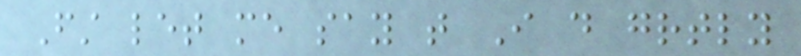First let me say that I do greatly
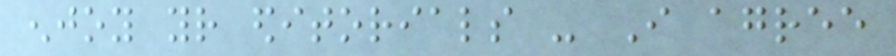enjoy your editorials - I agree
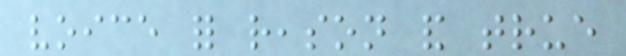voice for reason and true
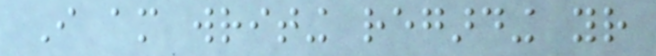I am writing regarding your
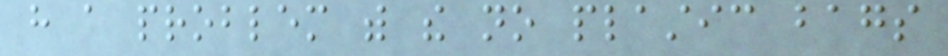have a problem with the no plastic bags
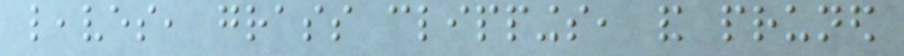leaves, grass clippings, and pruned
